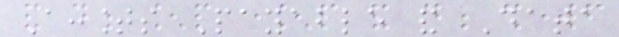Accounts Payable and Data
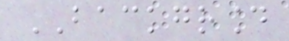BACKGROUND
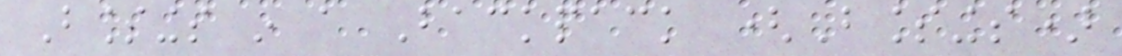Blessings in a Backpack (Blessings)
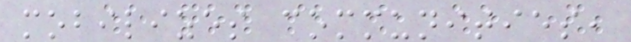mobilizes communities,
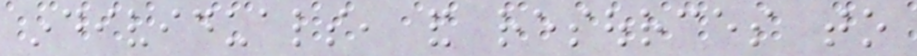individuals, and resources to
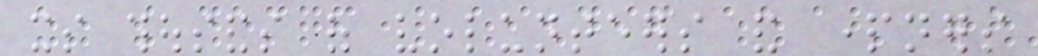its thousands of volunteers and partners
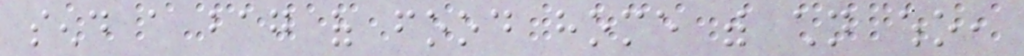send a bag of food home with children who,
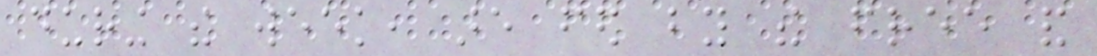during the week, are fed by the free and
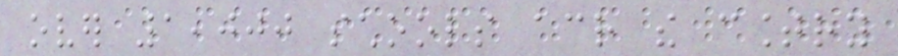over 1,000 schools across the country
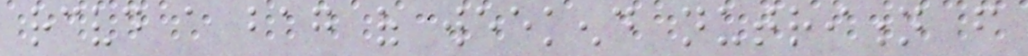received a bag of weekend nutrition from
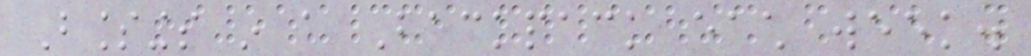Blessings in a Backpack each week.
